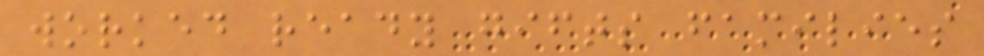worked ready gifts families
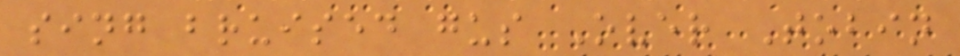sing bruised gus Over Tobin
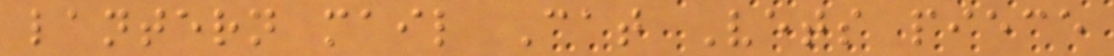lantern mail Cat Vets piece
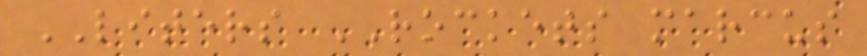LITERS ROCKETS marcus
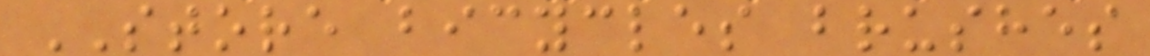STORE bicycles brushes
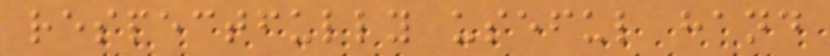respectfully useful hand
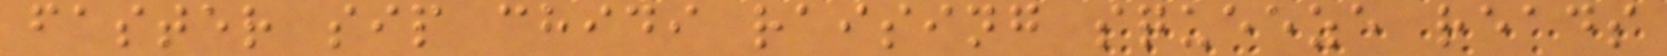faster sip chidi raising squeeze reads
